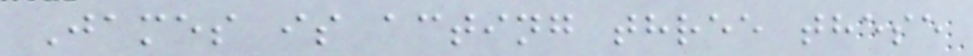James is acting three these
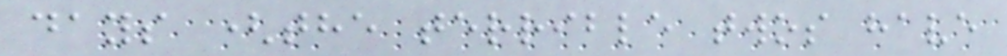days (the terrible twos have
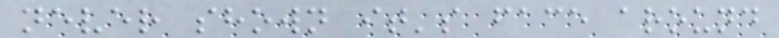never shown it's face around
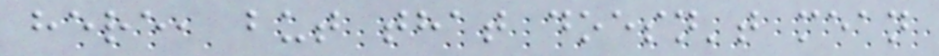here, but that doesn't mean
